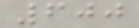600
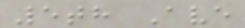5th Ave
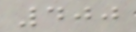400
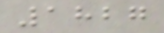1827
